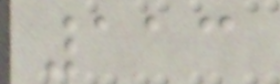113
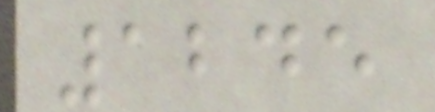1245
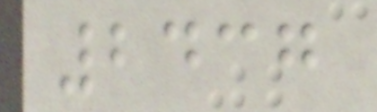2437
